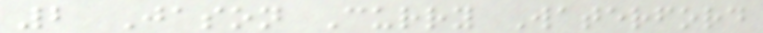2 Jason Curry Waterford
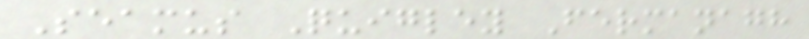Seamus Quigley Fermanagh
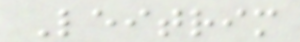Leitrim
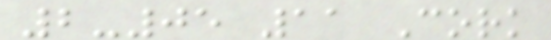2-05 11 Cork
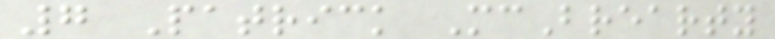7 Patrick McBrearty
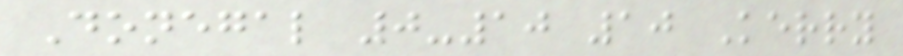Donegal 0-10 10 Kerry
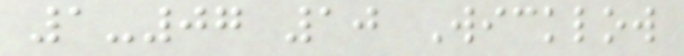1-07 10 Wicklow
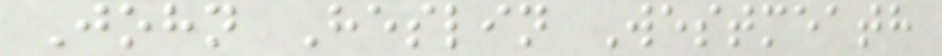John Heslin Westmeath
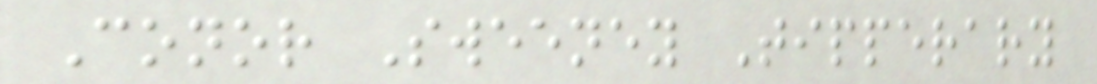Conor Sweeney Tipperary
